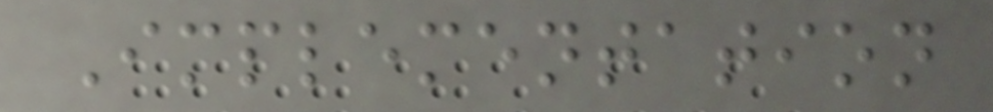Implementation
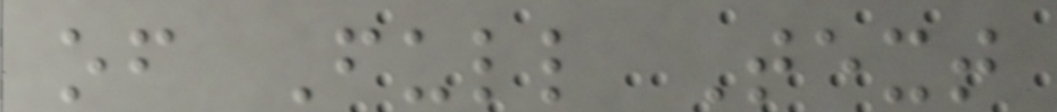of Full Text
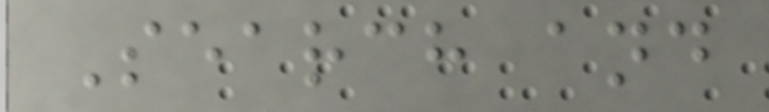Search and
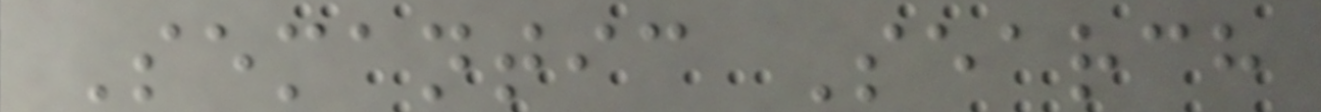Semantic Search
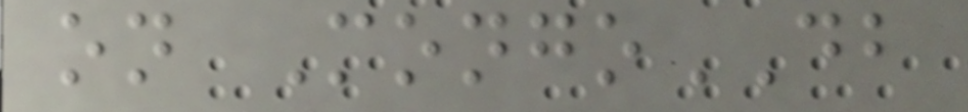on MongoDB
